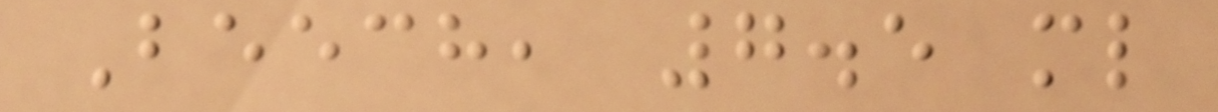Beech, 7.5 ml
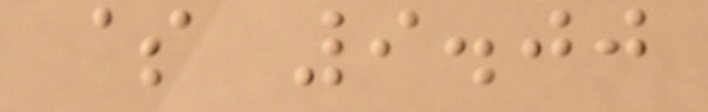$ 9.00
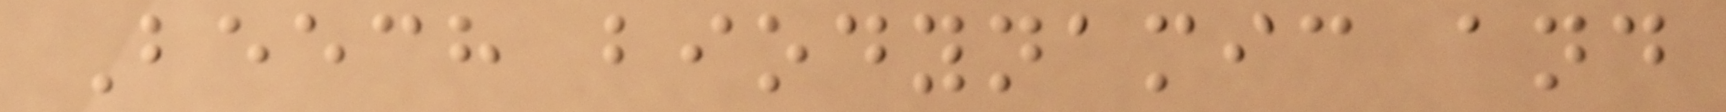Beech biodynamic and
